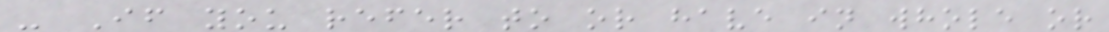- If you refer to or have in whole or
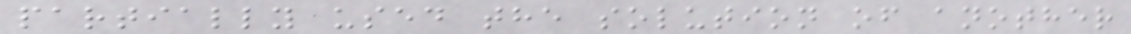partially used the solution of another
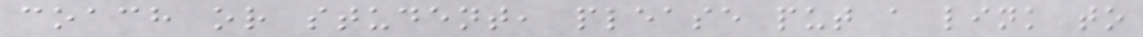coach or student, please put a link to
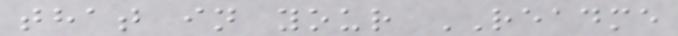that in your README
